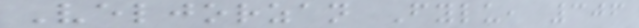Veljorzan Fylu, 306
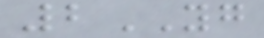2YG
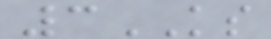3KS
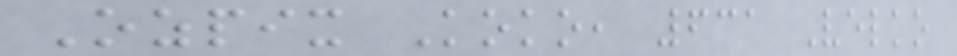Ozpix Koko, 631 Velko
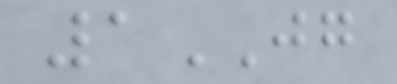1JG
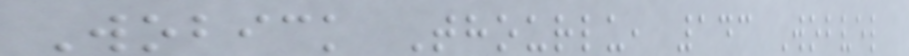Wobick Thourlu, 143 Wobvel
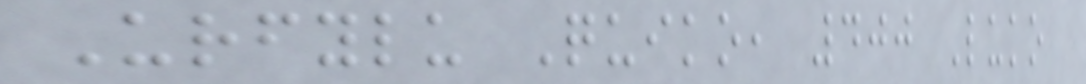Urfylu Quiko, 400 Luko
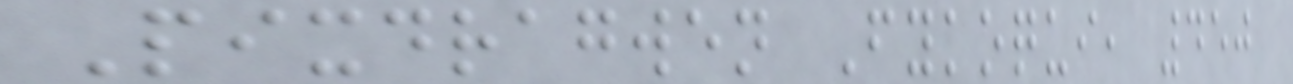Pixdragwen Fykoqui, 450
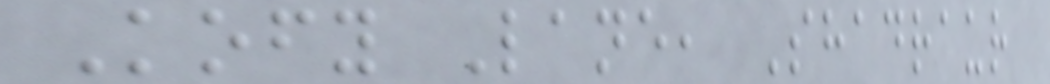Kofy Lane, Shadraur
